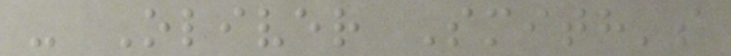- Oliver Smith's
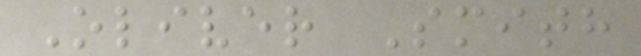Oliver Smith
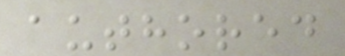authored
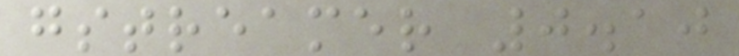gstreamer 0.10
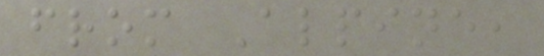from Alpine,
